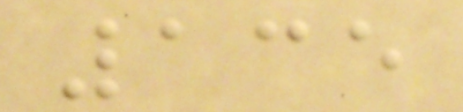135
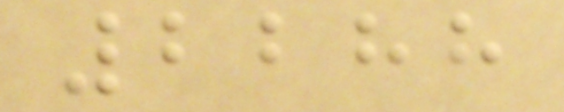2288
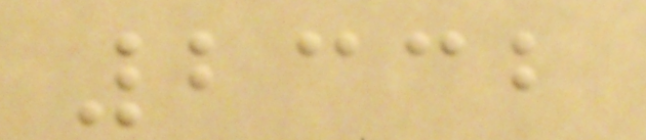2332
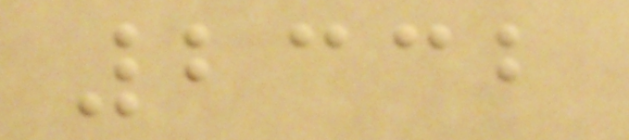2332
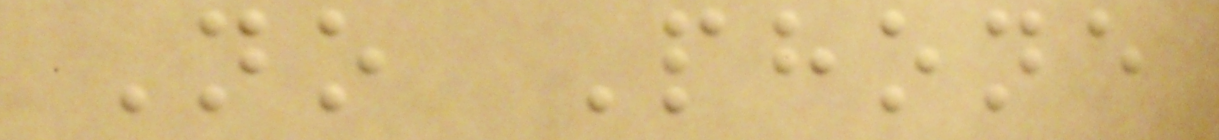No Phone
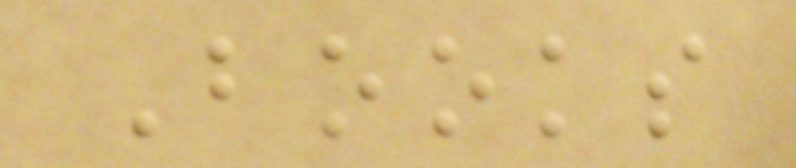Books
